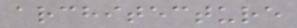architecture
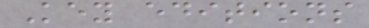Key editions
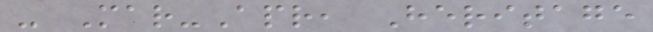- Mar-Apr, Heritage
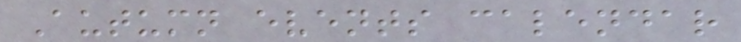Autumn events calendar
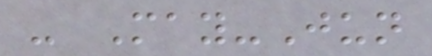- May-Jun
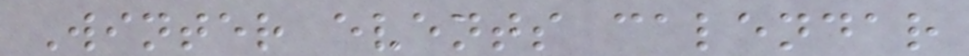Winter events calendar
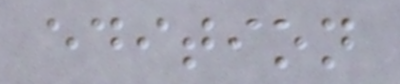edition
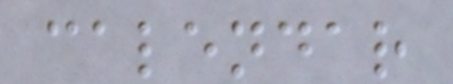calendar
